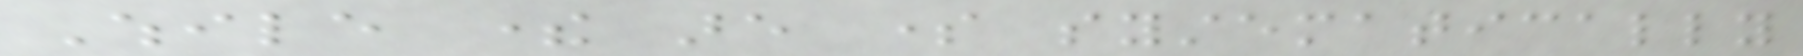While there are some systematically
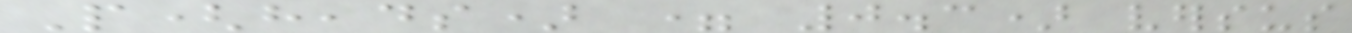P(heads) = 0.3) versus
